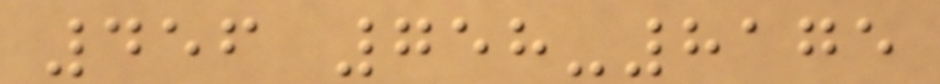456 758-8175
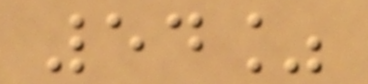54%
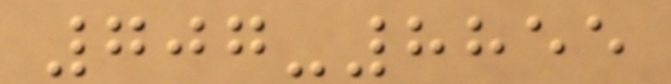707-8855
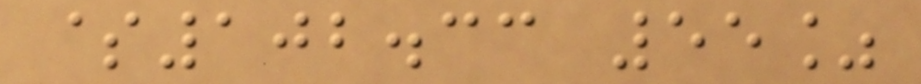$102.33 55%
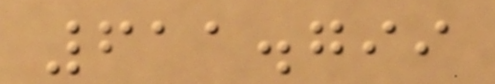611.799
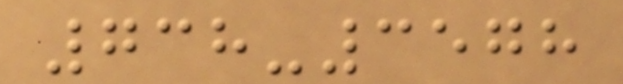738-3578
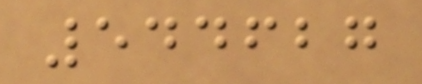544627
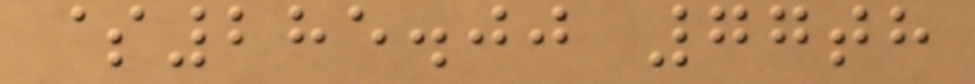$285.00 77th
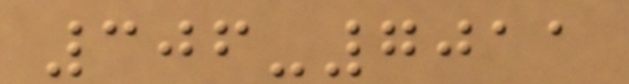306-7011
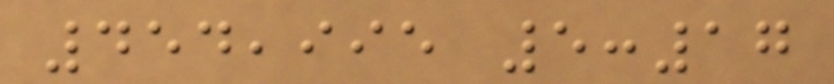454,995 5:17
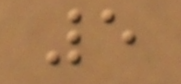5
